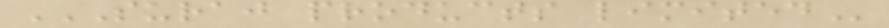SURAJ PRODUCTS LIMITED
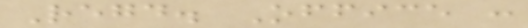Regd. Office :
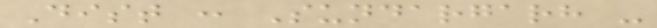Dist : Sundargarh -
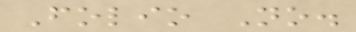Folio No.
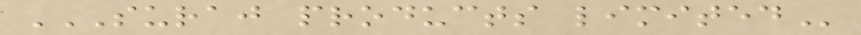SURAJ PRODUCTS LIMITED
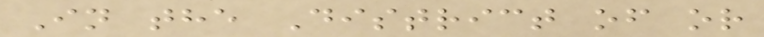In the District of or
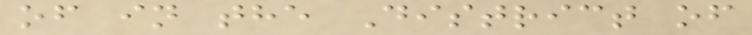of in the District of
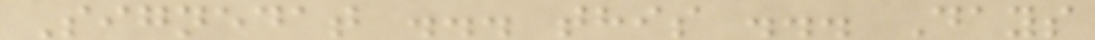Signedat ... this ... Days
